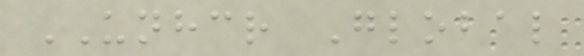UNHCR Global
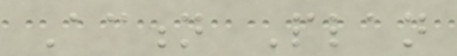Action Plan
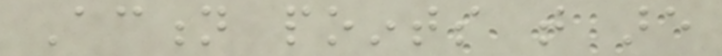Action points that are
